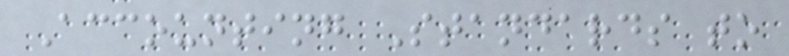Accounting Standards to
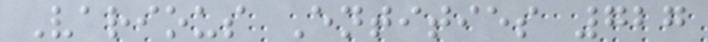Various Entities 727
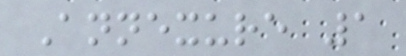Annexure 1
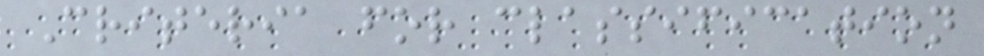Criteria for classification
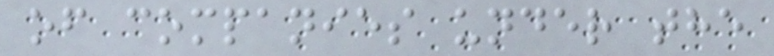of companies under the
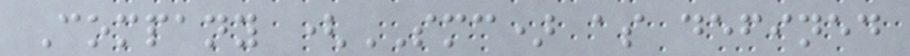Company (SMC) as defined
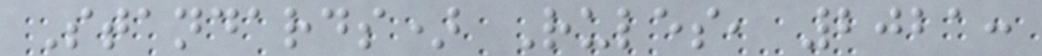Standards) Rules, 2021:
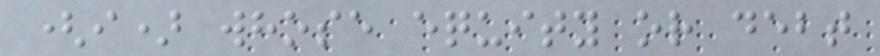(i) whose equity or debt
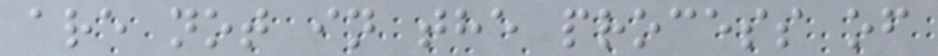are not in the process of
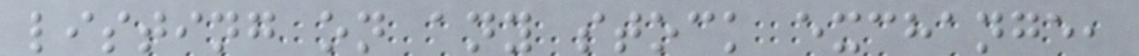listing on any stock exchange,
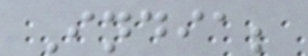India;
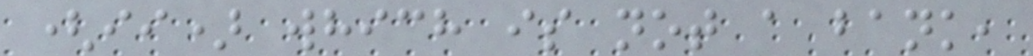(ii) which is not a bank,
